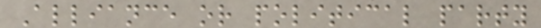Alliance or political party
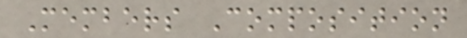Members Composition
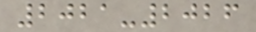2021-2026
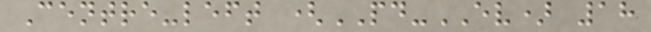Centre-left (PD-EV) 18
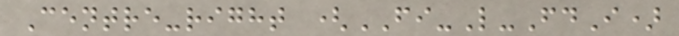Centre-right (FI-L-FdI)
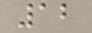12
